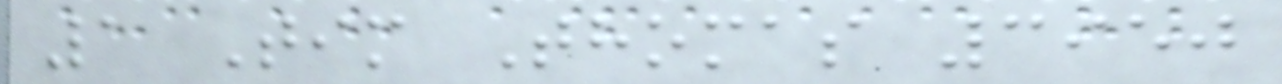1 Tim Thomas 3950
